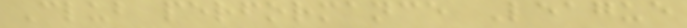Club performance League
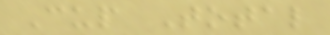Cup Total
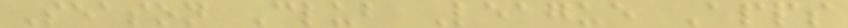Season Club League Apps
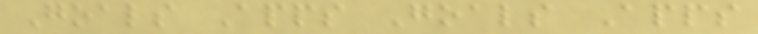Goals Apps Goals Apps
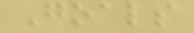Goals
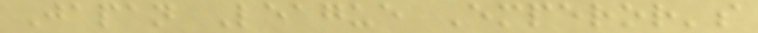Japan League Emperor's
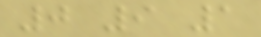0 9 1
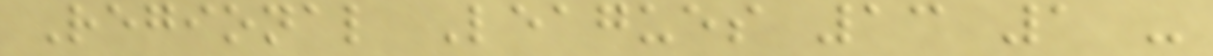Regional Leagues 13 1 -
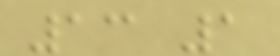13 1
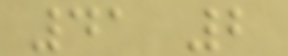41 2
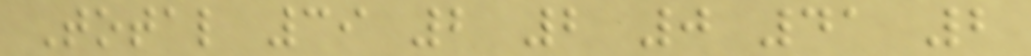Total 39 2 2 0 41 2
